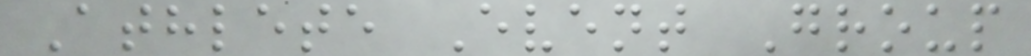Athlete Event Group
